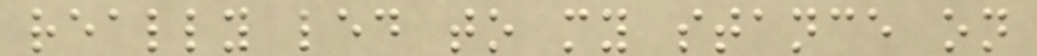really led to my stance on
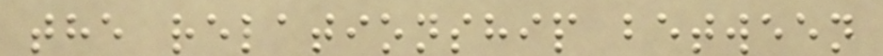the relationship between
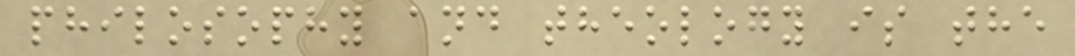philosophy and theology is the
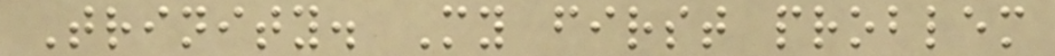Trinity. My first problem
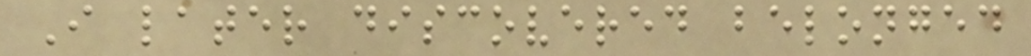I later discovered belonged
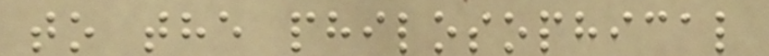to the philosophical
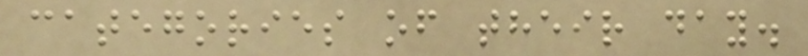categories of their day.
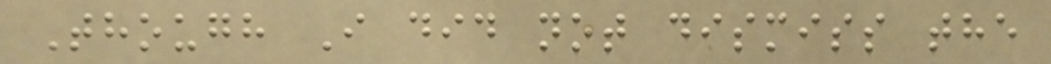Though I did not dismiss the
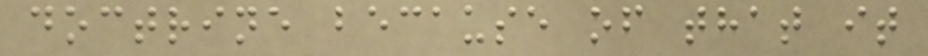doctrine because of that it
